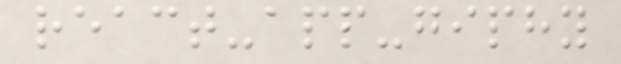react-app-giphy
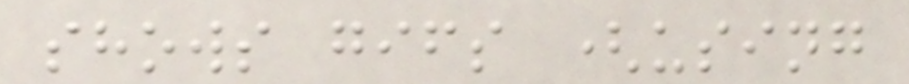shows gifs (using
